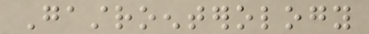Gastroenterology
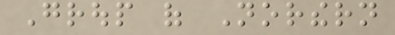Group of Northern
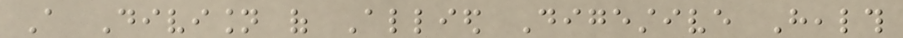A Division of Allied Digestive Health
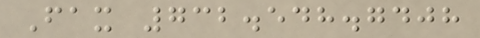Fax 732.548.7408
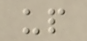up
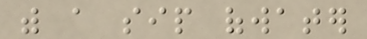with a sip ofwater
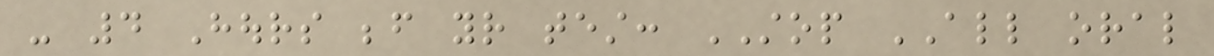- 4 Hours before your test: STOP ALL oral
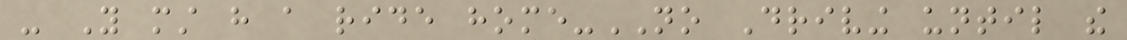- You must have a ride home-NO Driving until the
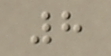8
